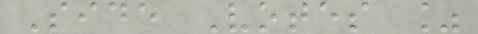Side Votes %
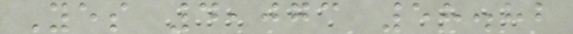Yes 4,073 58.82
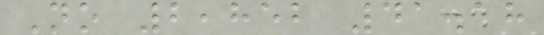No 2,852 41.18
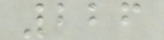226
